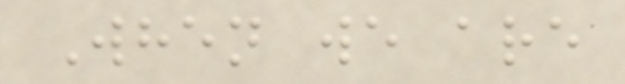When we are
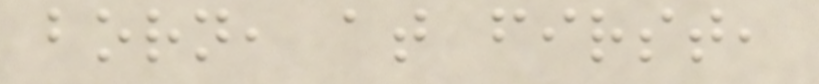born, at first,
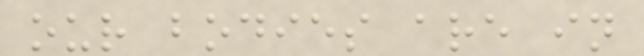our bodies are in
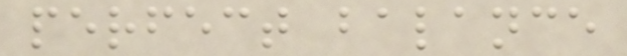perfect balance
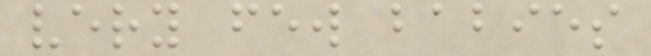very few babies
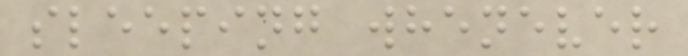sleeping whenever
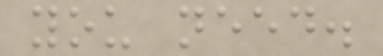you need.
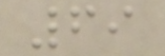69
